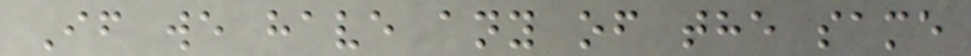If we have any of the same
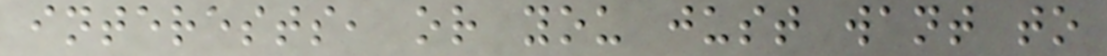interests, or you just want to
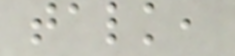talk,
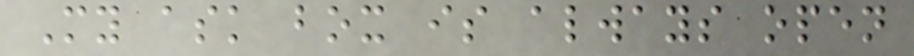My ask box is always open
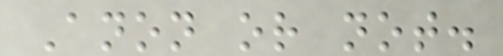Anon or not.
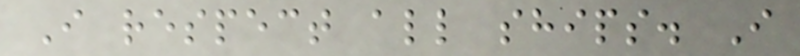I respect all ships. I
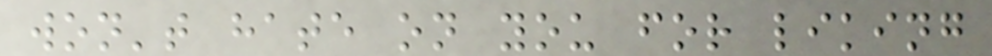won't hate on you for liking
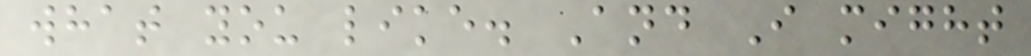what you like. And I might
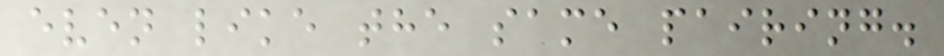even like the same pairing.
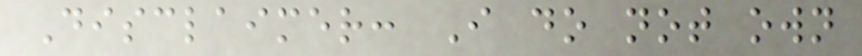Disclaimer: I do not own
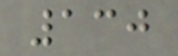130
